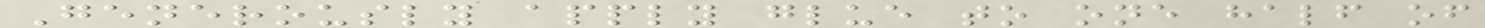Generously apply glue to one half of
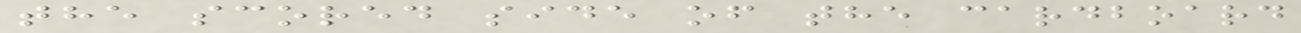the scored side of the cardboard
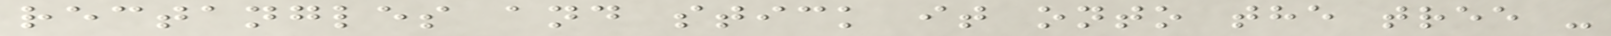rectangles and stick it onto the tree -
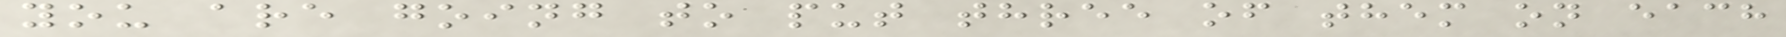you are going to put three of them on each
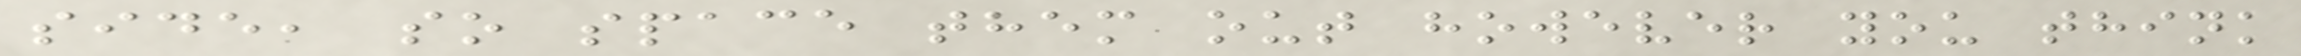side, so space them out however you think
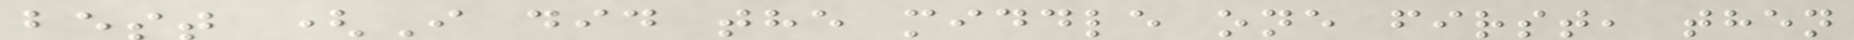best (I did the middle one first, then
